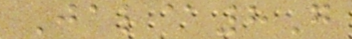Jal@8G
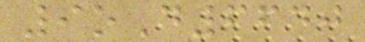9oD6640
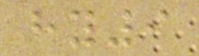hy9
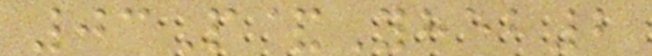03P&Yheb2
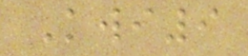Kwi9
